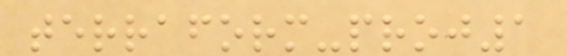terraform-proj1
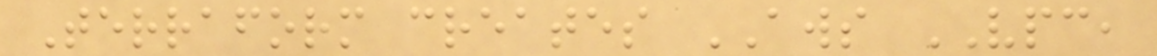Terraform creates AWS VPC,
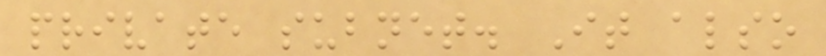private subnet. It also
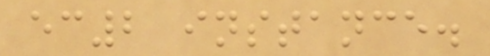ec2 instance.
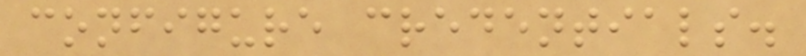configure credentials.
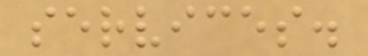services.
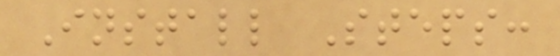Install Steps:
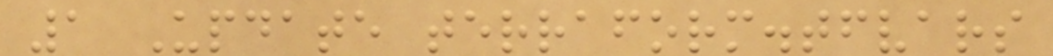1 Update terraform.tfvars
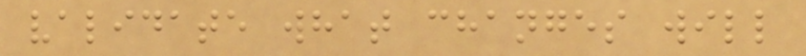validate what changes will
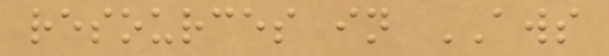resources in AWS
